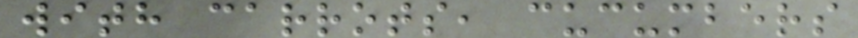with carrots, cucumbers
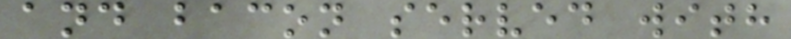and bacon served with
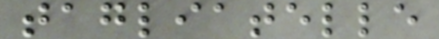tagliatelle
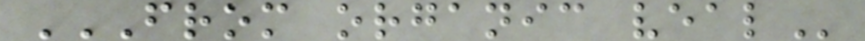FROM ORGANIC VEAL
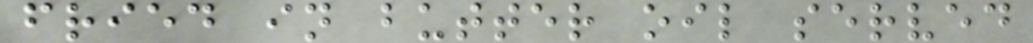fried in butter oil served
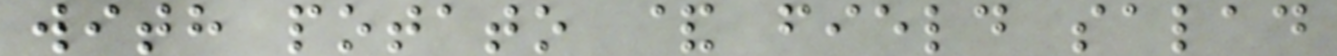with potato & field salad
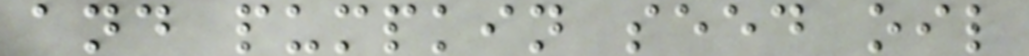and pumpkin seed oil
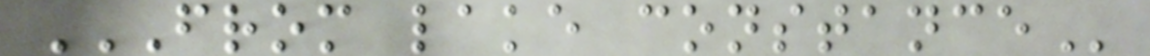FROM LAKE CONSTANCE
